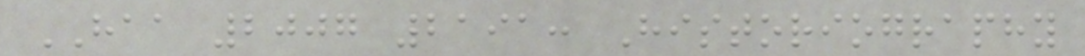HAA 2007 2191: Historiography
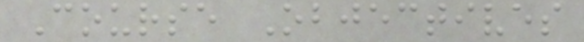Course Objectives
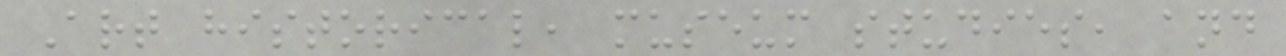Art historical, museum studies, and
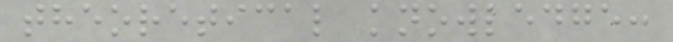theoretical knowledge:
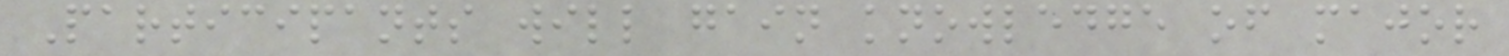Participants will gain knowledge of major
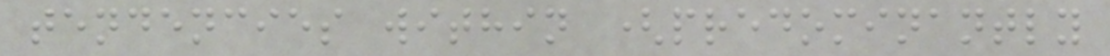tendencies within (predominantly
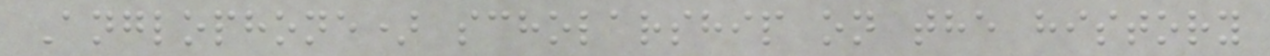Anglophone) scholarship on the history
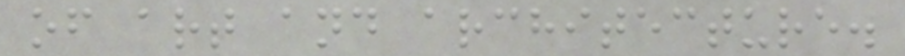of art and architecture.
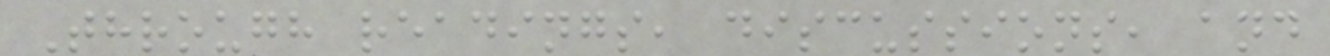Through readings, discussions, and
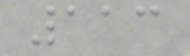113
